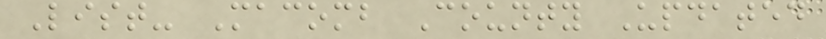List- Macomb County Updated
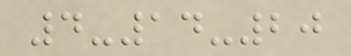4-14-20
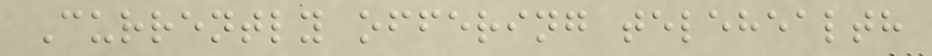Currently offering telehealth
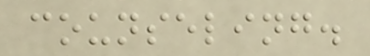counseling.
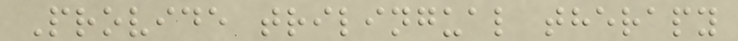Provide trilingual therapy
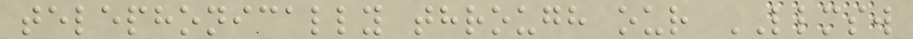telephonically through our LLMSW
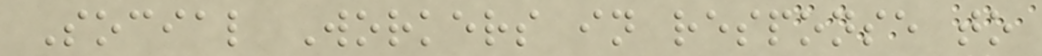Social Workers in response to
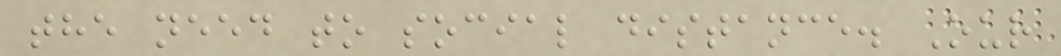the need to social distance. Our
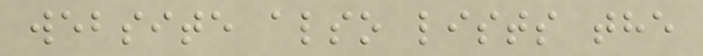website also lists the
